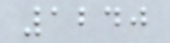1240
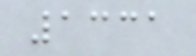1331
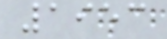1953
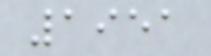1951
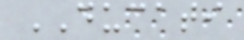DUCATI
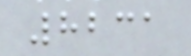8231
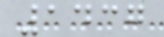1437
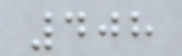408
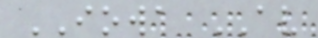IOWA AV
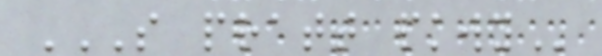S PRATT PKWY
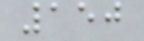150
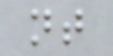nt
